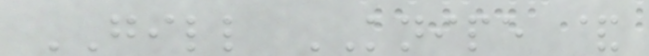GILL KNIPE &
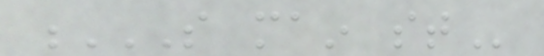S MAIN ST
